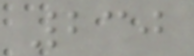230
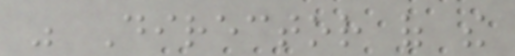was Director of the
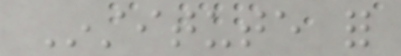Institute for
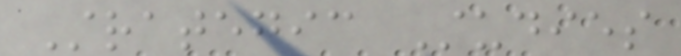Strategic Studies
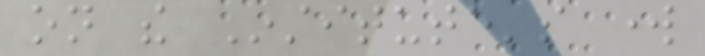on the Institute's work
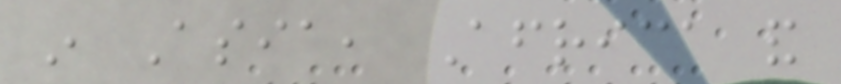in Asia, Africa and
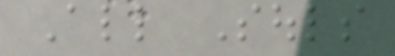All Souls
